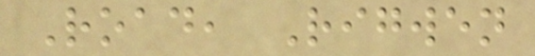Road, Rigwen
